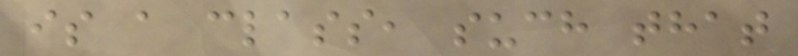is a class, such that
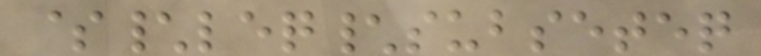$\leq\subseteq
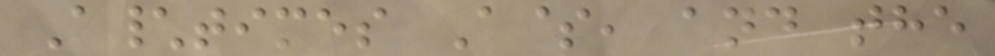A\times A$, and the
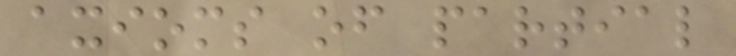axioms of partial
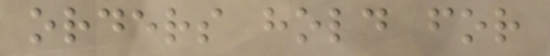orders hold for
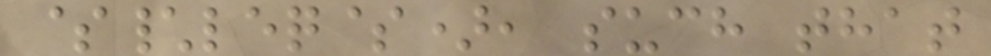$\leq$), such that
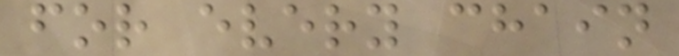for every chain
